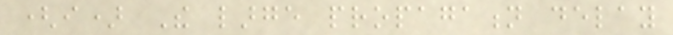(i) The large propagation delay
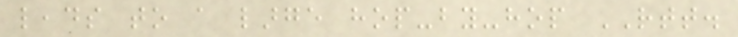leads to a large hop-by-hop RTT.
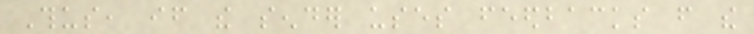Thus, if the sender uses feedbacks from the
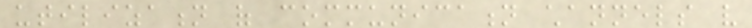utilization of communication channels very
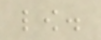low.
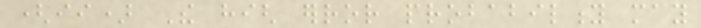(ii) The high error probability may
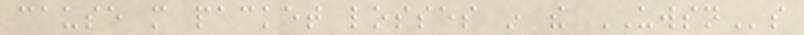cause more packet losses in the UWSNs
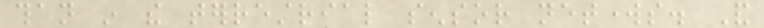than in the terrestrial sensor networks. And
